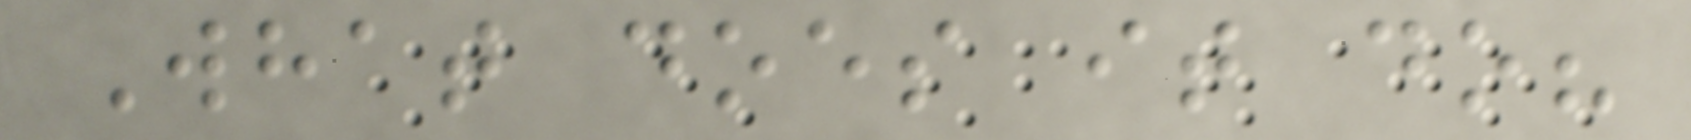What does it do?
